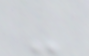-
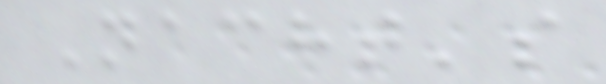Nacht's
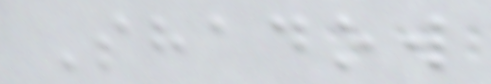Shadow
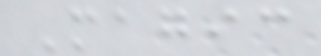Magic
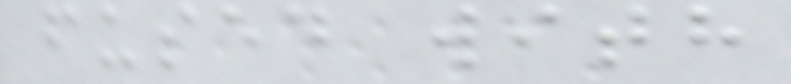fused with
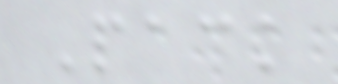Pack
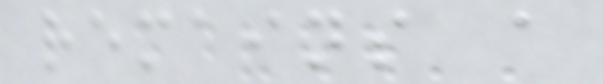remains a
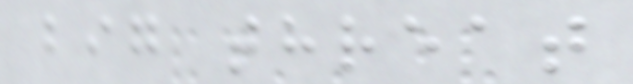big threat
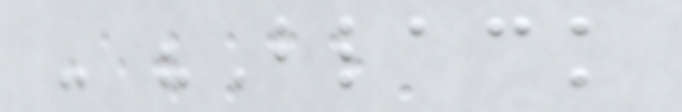- "Black
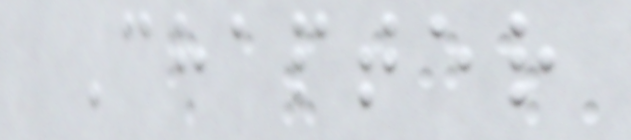Chapter
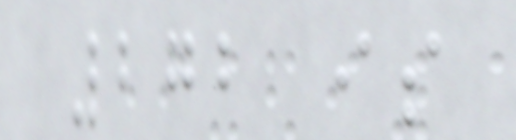272 is
